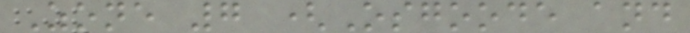Zone 7 (Osgoode and
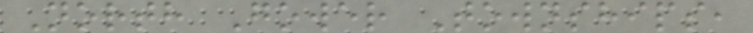North Gower Townships,
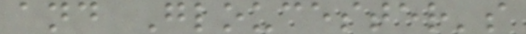and Gloucester's
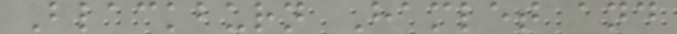Blackburn Hamlet and
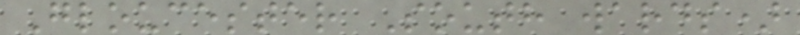Gloucester South wards)
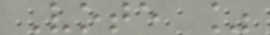Vote %
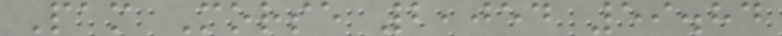Pam Morse 2,054 59.84
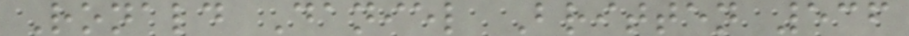Ronald Daniel Britten 536
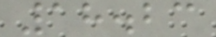18.23
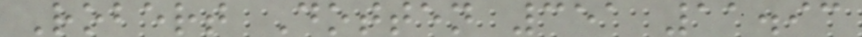Robert Dotten 351 11.93
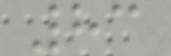83
